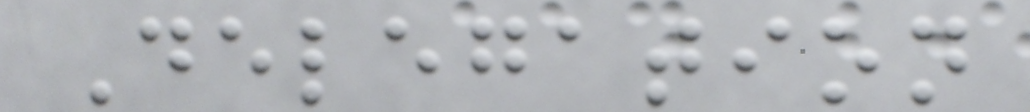Delegation
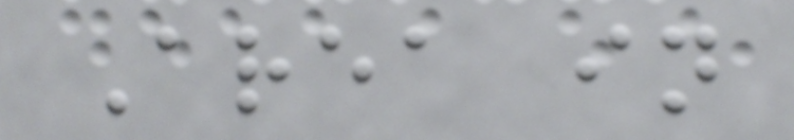Area in
